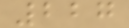227
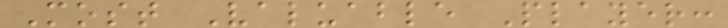Most Valuable Player:
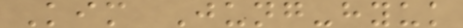Kim Jung-hyuk
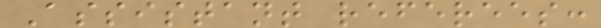Assistant referees:
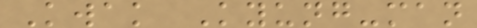Kwak Kyung-man
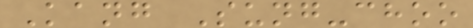Kang Sung-choo
